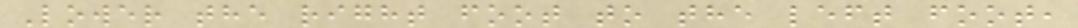Lower the right foot to the left foot,
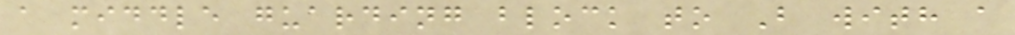a middle guarding block to B with a
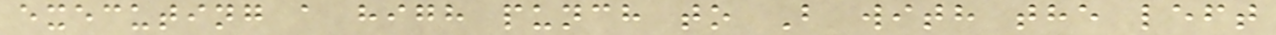executing a high punch to B with the left
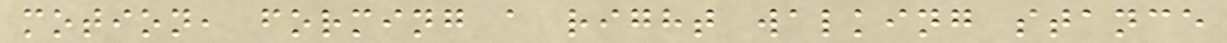motion, forming a right walking stance
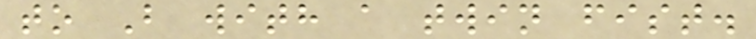to B with a twin fist.
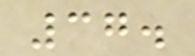37.
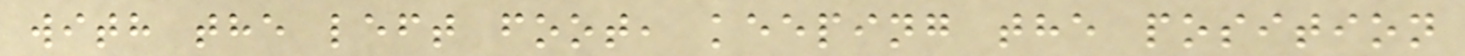with the left foot, keeping the position
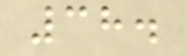38.
